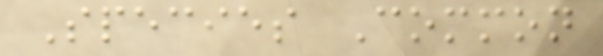Species Common
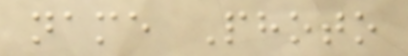name Photo
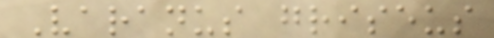Varanus griseus
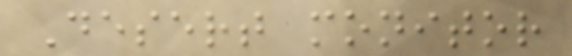Desert monitor
